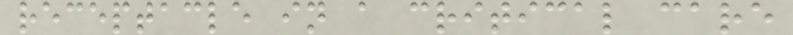receptacle in a critical care
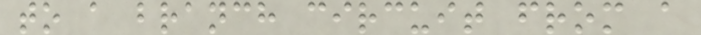to a branch circuit from a
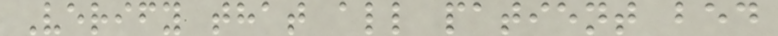Verify that all patient bed
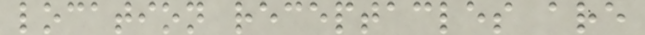location receptacles are
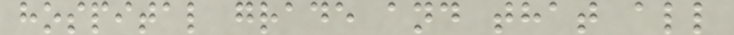hospital grade and that all
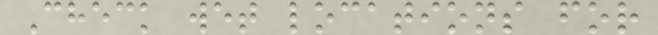Check wet locations for
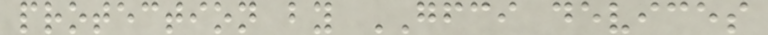protection by GFCI devices
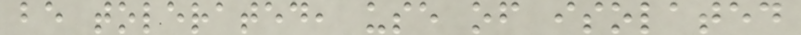be tolerated, use of isolated
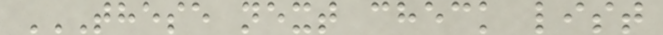THESE NEXT CHECK LIST
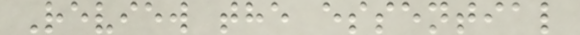Review the essential
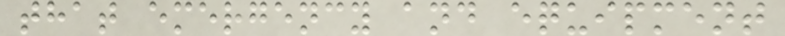that emergency and equipment
